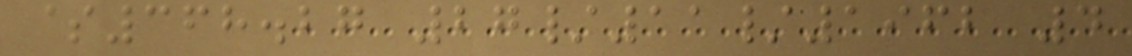$368.27 27/11/1962 4
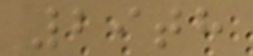29th
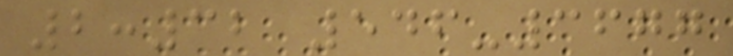2:32 546-3677
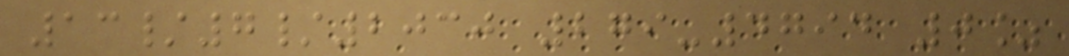13/7/2030 279-4794 0%
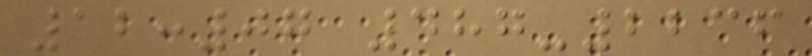12:07 487-2236
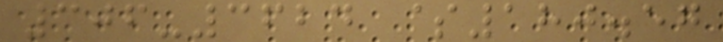306-3624 $180.57
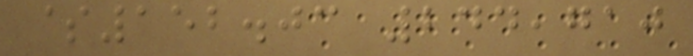$152.03 244,710
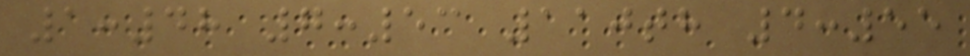1:48 7:53 110th 4:55
